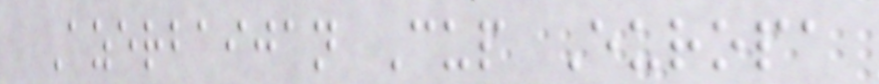Azerbaijan Cup Europa
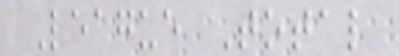League Total
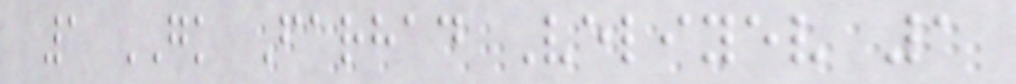1 GK Farhad Veliyev 1
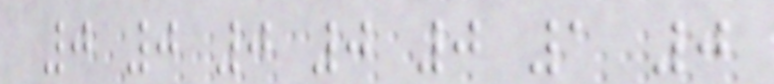0 0 0 0 0 1 0
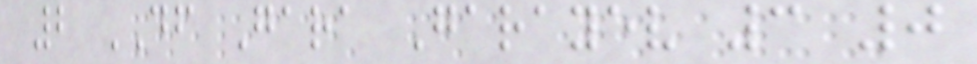2 DF Gara Garayev 3 0
